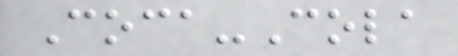Coca-Cola
